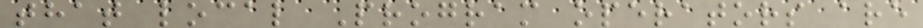that local Program operators are
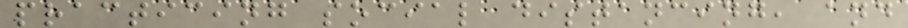practicing social distancing, and
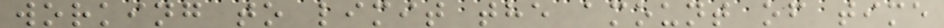working to limit the amount of time
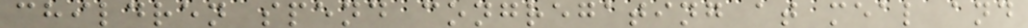children spend congregating at meal and
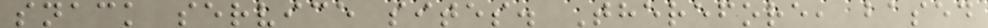snack service sites. Therefore, based
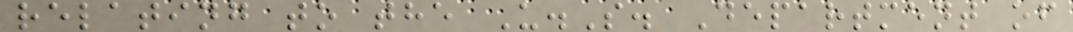relating to the U.S. Department of
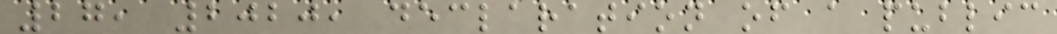27, 2020, declaration of a public
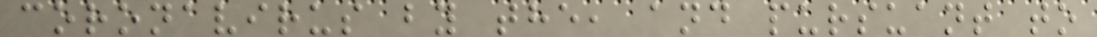coronavirus by the, and pursuant to
